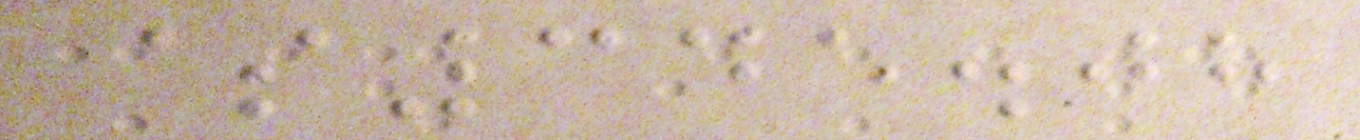$345.08
